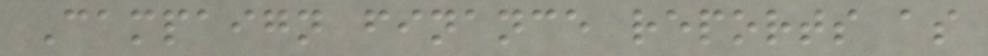Campaign finance reports as
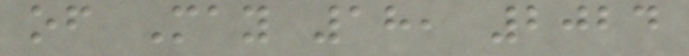of May 18, 2024
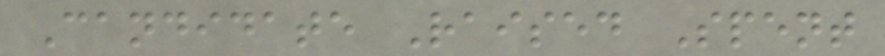Candidate Raised Spent
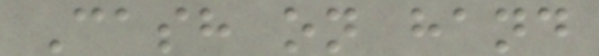Cash on hand
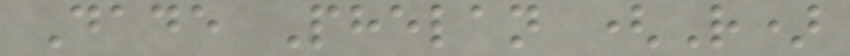Dade Phelan (R)
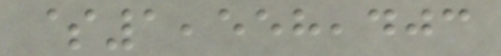$1,558,403
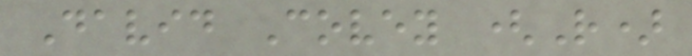David Covey (R)
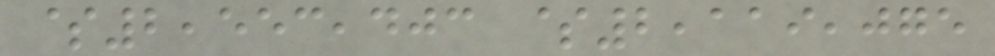$2,553,403 $2,119,075
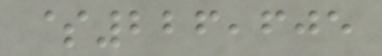$226,605
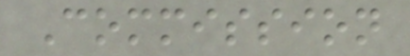Commission
